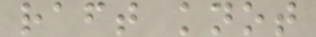raft knot
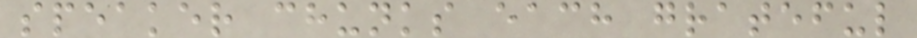speaker chunks each grateful
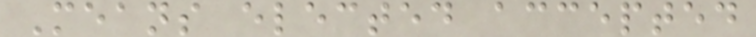Means elected accepted
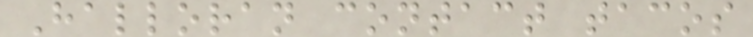Halloran contact tacos
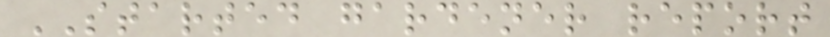STARTED gardener report
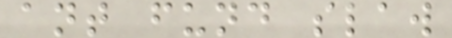ant fund slaw
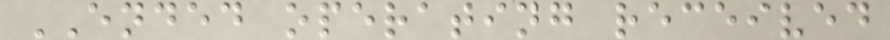ENDED operating received
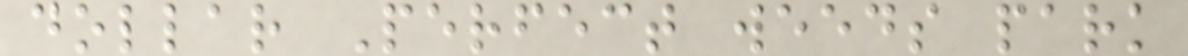dollar Perfect weeds park
